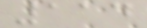114
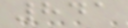841
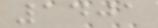1401
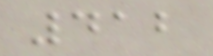412
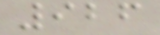926
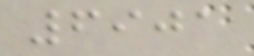6901
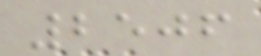2506
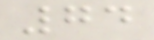74
